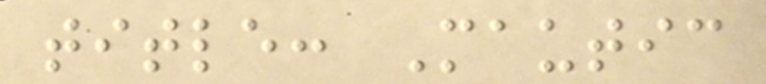title: Mautic
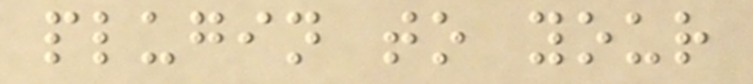plugin to your
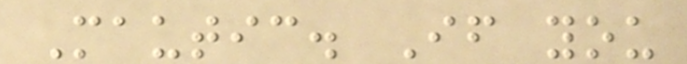Mautic. If you
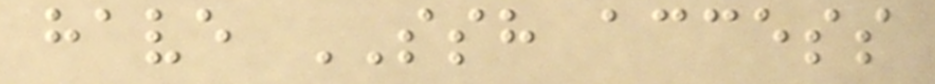have SSH access
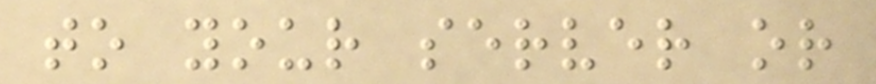to your server or
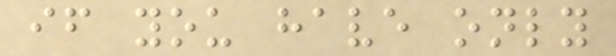if you have only
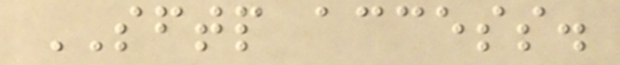SFTP access.
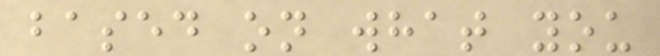based on what you
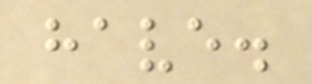have.
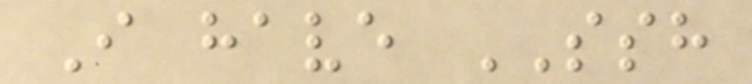I have SSH
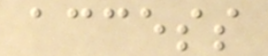access
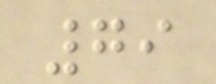79
